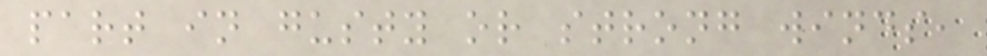part in gusty or strong winds,
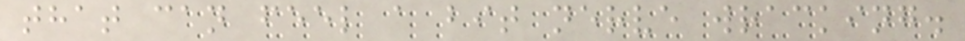that can feel a bit nerve wracking.
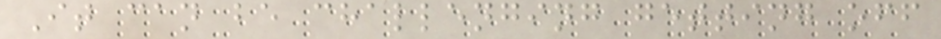It can be challenging getting off
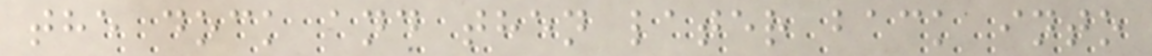the dock and then later back into
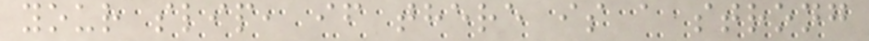your slip, if there is a strong
